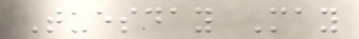Tuesday May
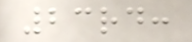23rd:
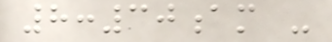8:30am -
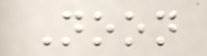Noon
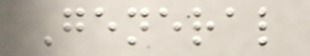General
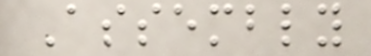Assembly
